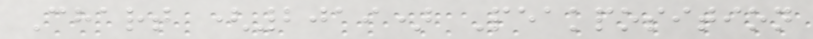Chart (2019) Peakposition
